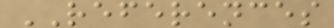REFERENCES
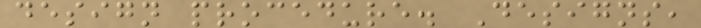design procedure. Designs,
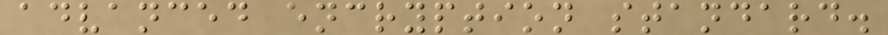advanced encryption standard.
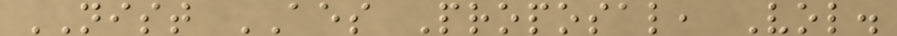NIST AES Proposal, Vol.
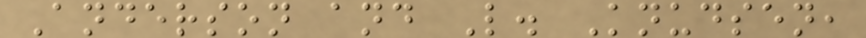Anderson and L. Knudsen,
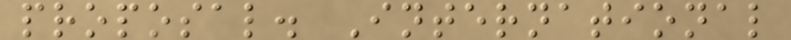proposal. International
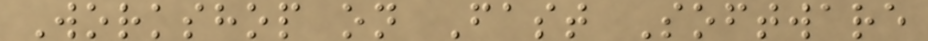Workshop on Fast Software
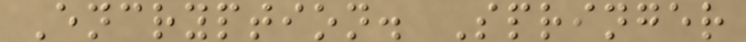Encryption. Springer
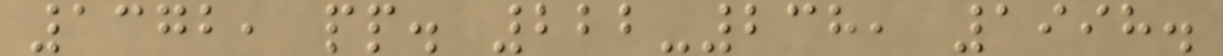1372, pp. 222-238, 1998.
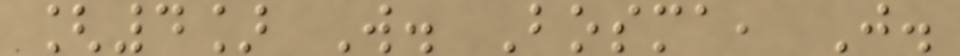[4] W. Bosma, J.
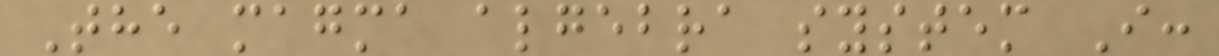The magma algebra system I:
